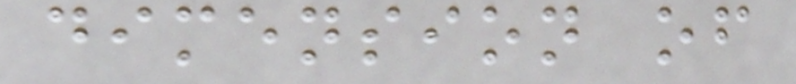dimension of
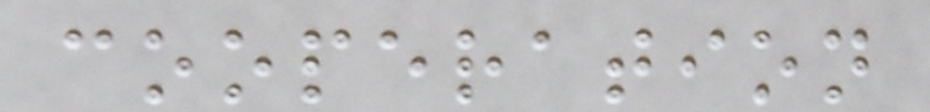cooperation
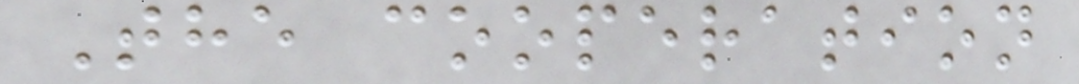The cooperation
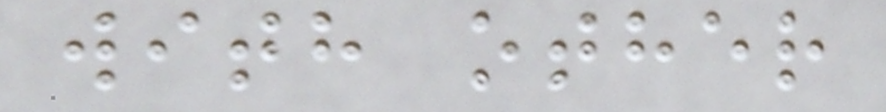with other
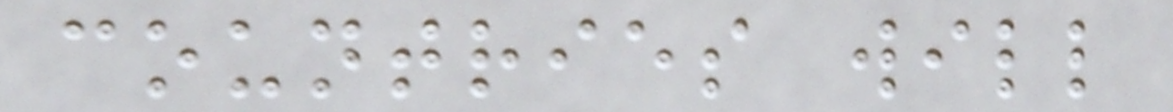countries will
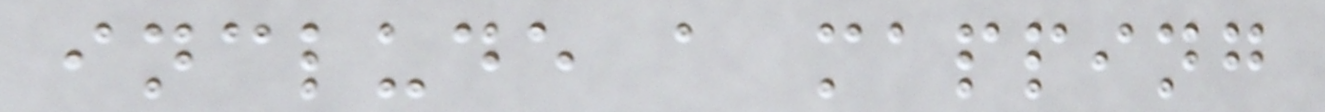include a mapping
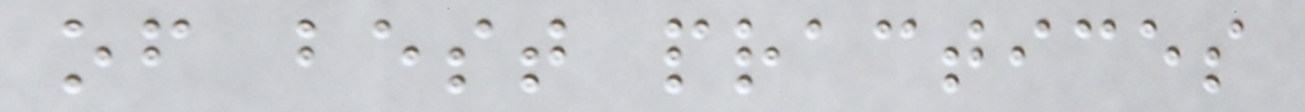of best practices
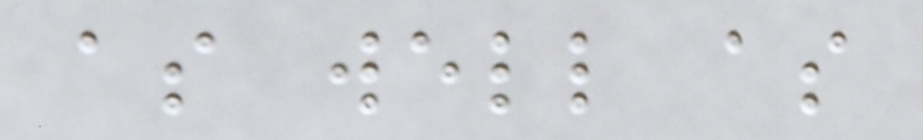as well as
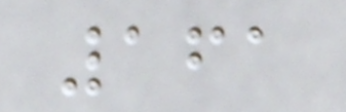161
